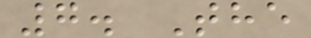7. The
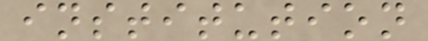institution
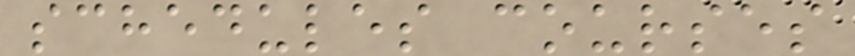schedules courses
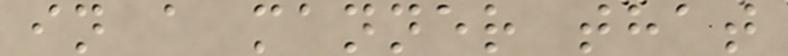in a manner that
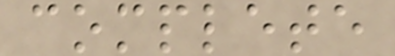complete
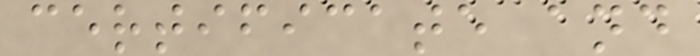certificate and
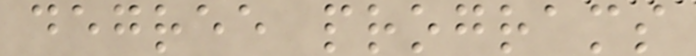degree programs
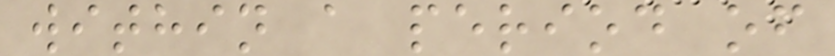within a period of
